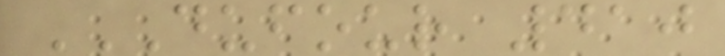DUFOUR 410
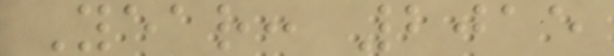Year: 2015
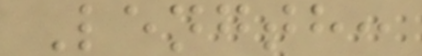Length:
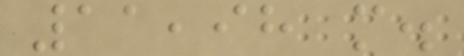11,98 m.
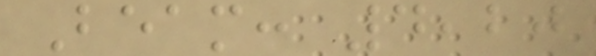Beam: 4,20
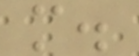m.
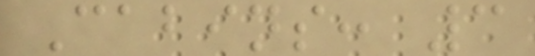Cabins: 3
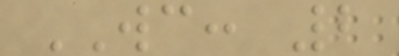WC: 2
